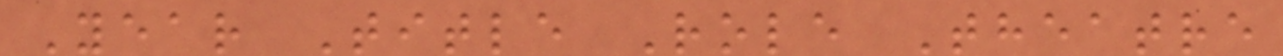Year Title Role Theatre
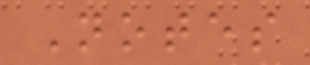Notes
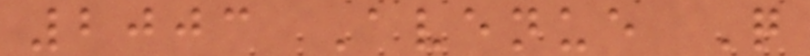2003 Avenue Q
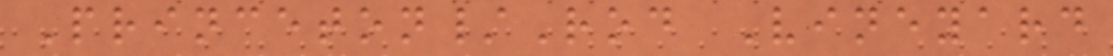Princeton/Rod Vineyard
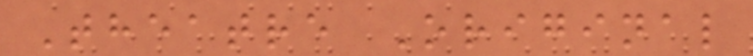Theatre Original
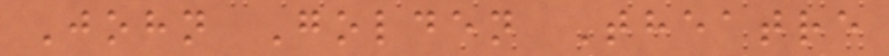John Golden Theatre
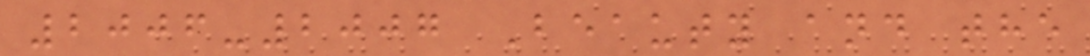2006-2007 Beauty and the
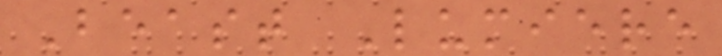Beast Lumiere
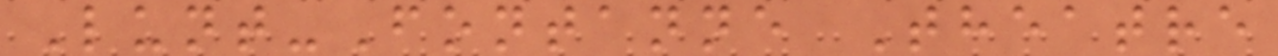Lunt-Fontanne Theatre
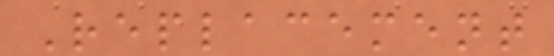Replacement
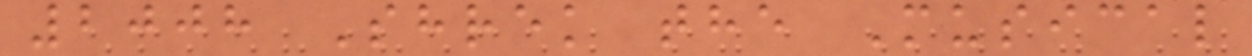2008 Shrek the Musical
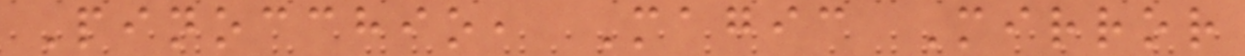Pinocchio, Magic Mirror
